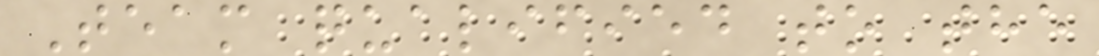Team qualified to the
